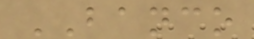BANCO
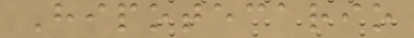Hipotecario
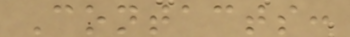Contacts:
